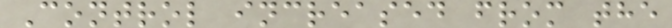Control increased from the
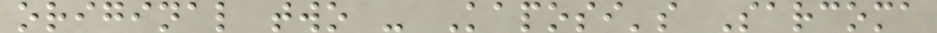original two - Kaposi's Sarcoma
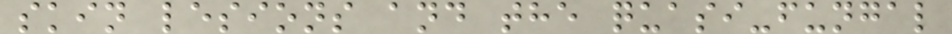skin lesions and the quasi-fungal
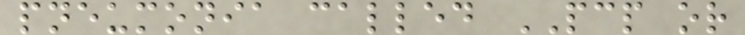pneumonia called PCP or
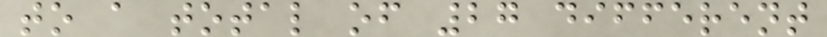to a total of 27 different
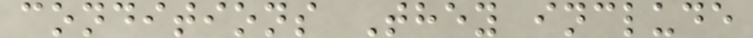conditions They include
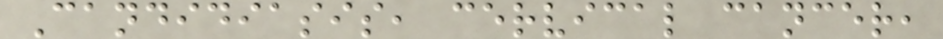Candidiasis, cervical cancer,
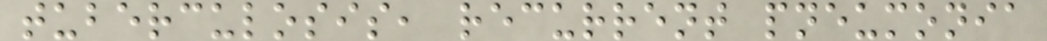tuberculosis, recurrent pneumonia
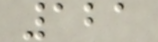121
